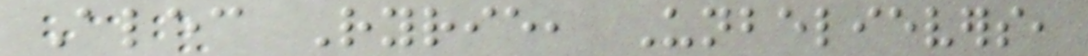Alec Ryrie, Unbelievers,
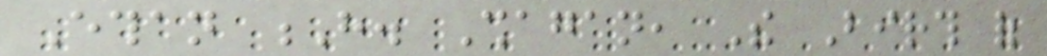Ethan H. Shagan, The Birth of
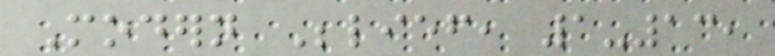Modern Belief, 1-13,
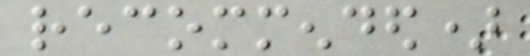recommended)
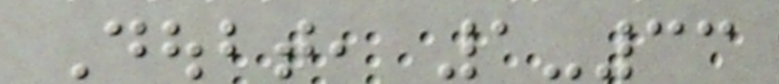Doubt, 1-33
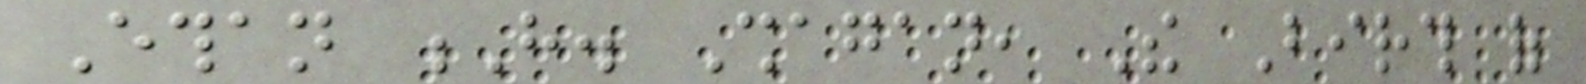Ethan H. Shagan, The Birth of
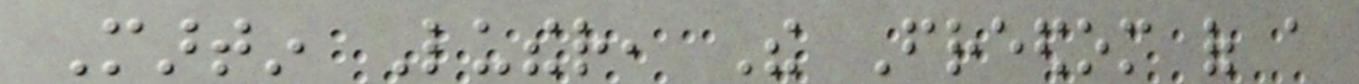Martin Luther, The Freedom of a
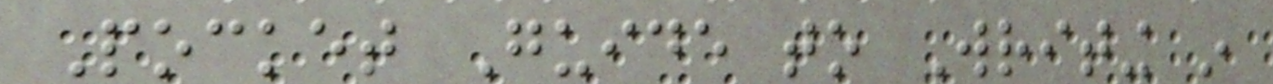Pocket Guide to Writing in
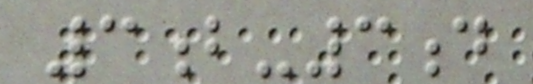3b-3d
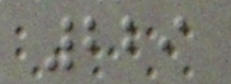229
